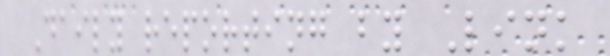Daily reporting by Link
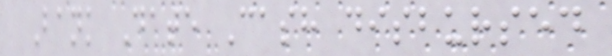Bank Date Cash disbursed
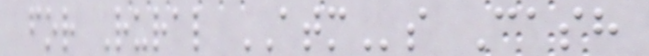for Rural ATMs Cash
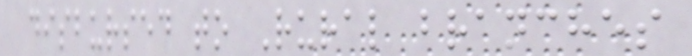disbursed to Rural branches
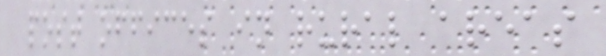post offices in rural areas
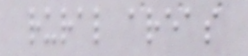rural areas
